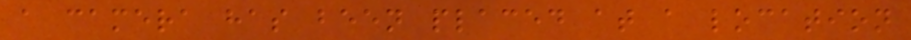a camera has been placed at a location
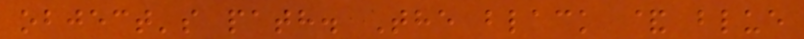object's path. The black & blue
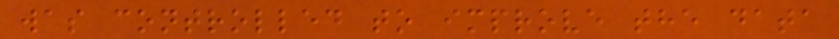was controlled to improve the data
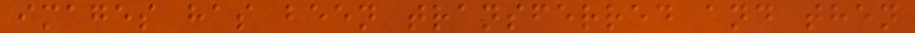images has been transferred and then
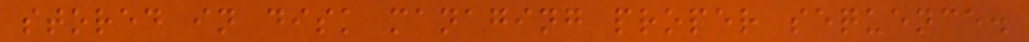stored in disk managing proper sequence.
